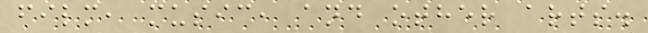film, music, and other arts.
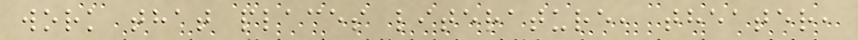work that places literature, theater,
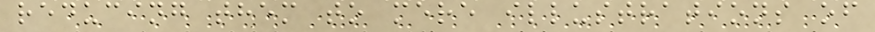reducing them to mere illustrations of
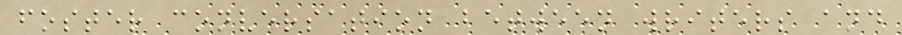foster conversation between writers and
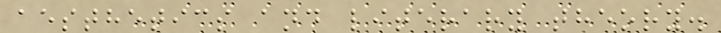aesthetics and literary theory.
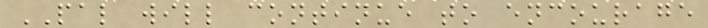PAL will continue to encourage
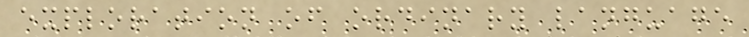exploration of ordinary language
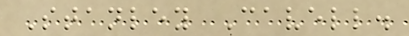Stanley Cavell.
